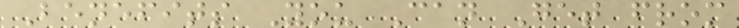Benefits You Can Get from
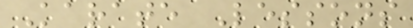Karate Lessons
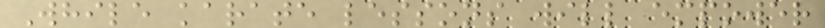While karate lessons will empower
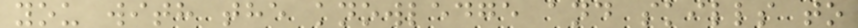you with the knowledge and skills to
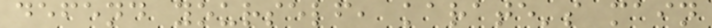defend yourself, karate's main
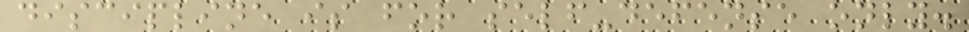discipline is for self-defense only.
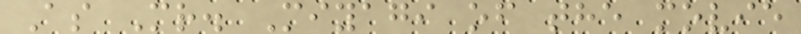As Mr. Miyagi of the movie
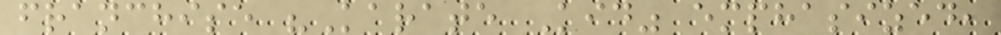franchise "Karate Kid" emphasized,
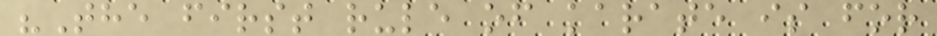"The first rule of karate is for
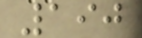190
